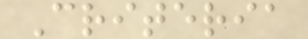Criteria
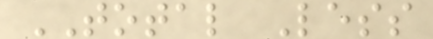TOTAL Less
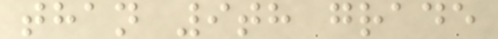than 9th grade
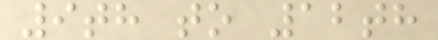9th to 12th
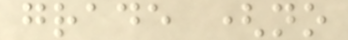grade (no
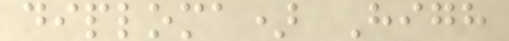diploma) High
